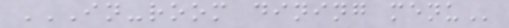IN-ROOM DINING MENU
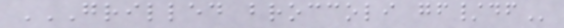GRILLED BROCCOLI GF/DF
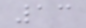13
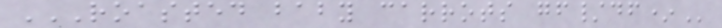ROASTED BABY CARROTS GF/DF*
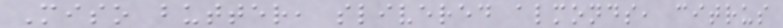Miso butter, slivered almonds, citrus
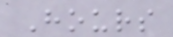Hours
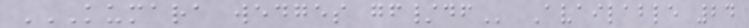KUMARA WEDGES GF/DF Available 24
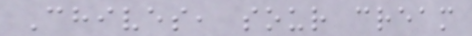Chives, sour cream
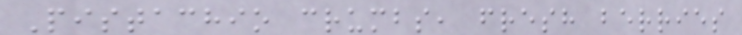Pistachio crumbs, fresh berries
